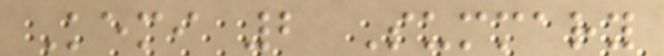Kemi 2 Summary
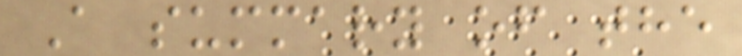A summary of the
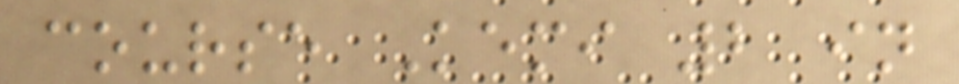course Kemi 2 in
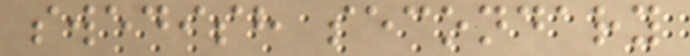swedish secondary
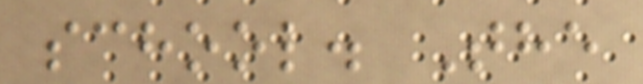school. The
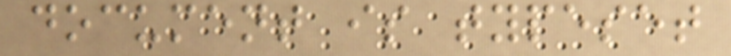document is typeset
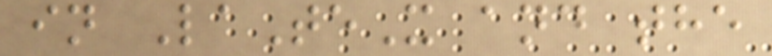in LaTeX and the
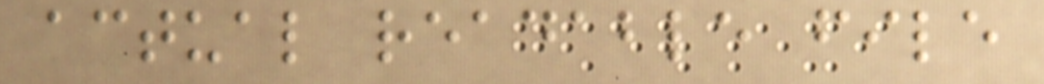actual readable file
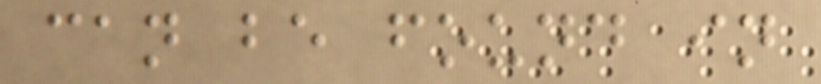can be found in
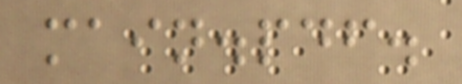main.pdf.
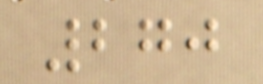270
